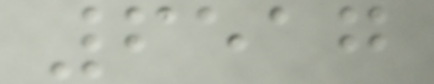6517
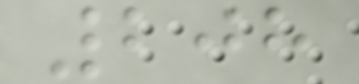208
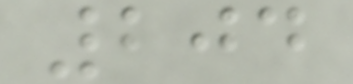204
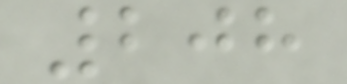208
